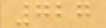727
